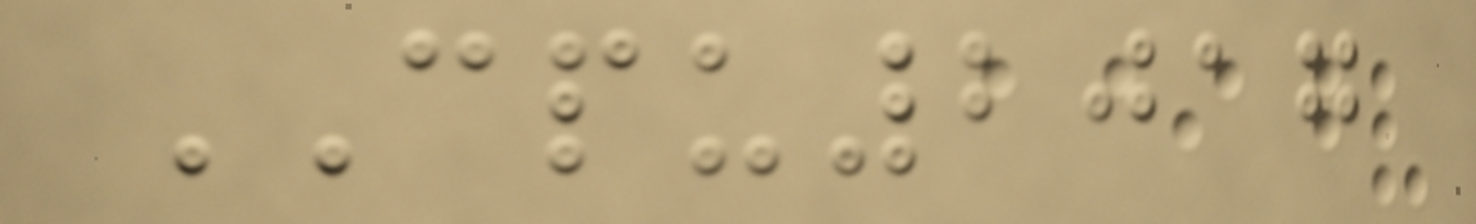CPU2017
